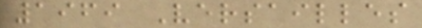1969 Versailles
